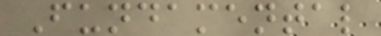Fundamental
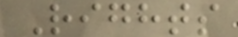Rights
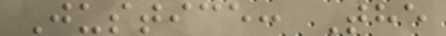Justice: The
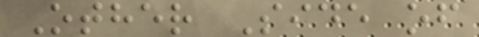Other Side of
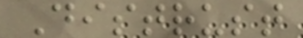Distrust
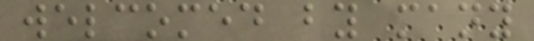welcomed by many
